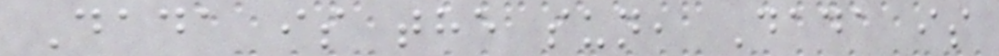Dada is the sun, Dada is
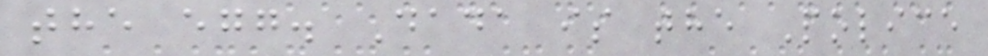the egg. Dada is the Police
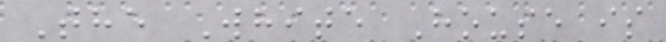The White House is
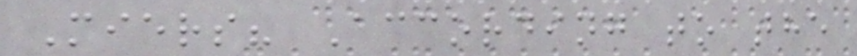Miers? According to the
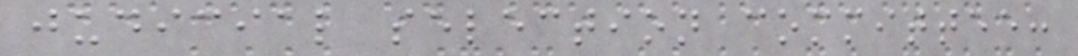judicial selection committee:
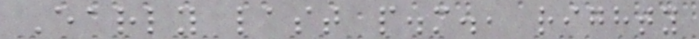Early last p.m., righty
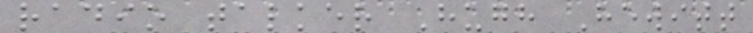radio talker Hugh Hewitt
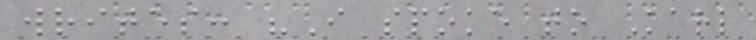writes: "I spoke to Karl
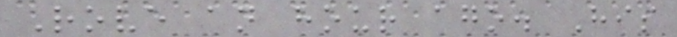Rove an hour ago. His
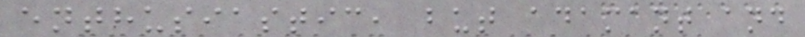enthusiastic, but adamant and
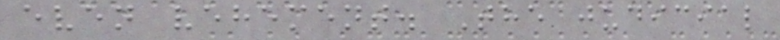even vehement. The judicial
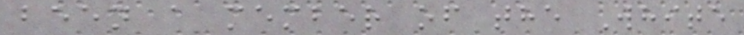been a member of the White
